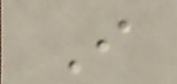I
